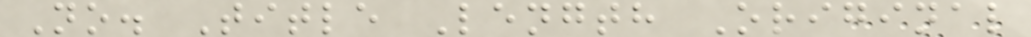No. Title Length Original
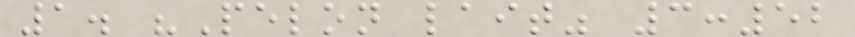1. "Pelon lait" 3:52
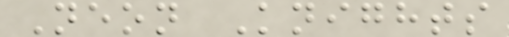Neon Knights
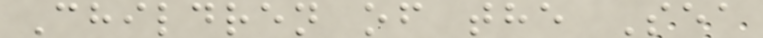Children of the Sea
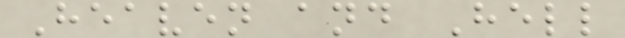Heaven and Hell
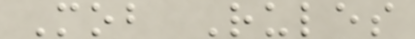Mob Rules
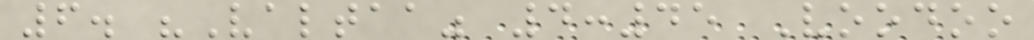6. "Valtaa" 4:45 Voodoo
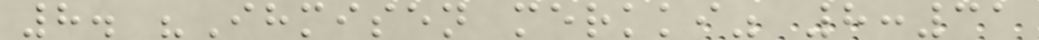8. "Ihmisen merkki" 8:31
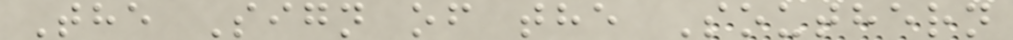The Sign of the Southern
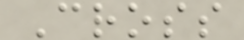Cross
